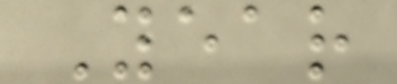Year
